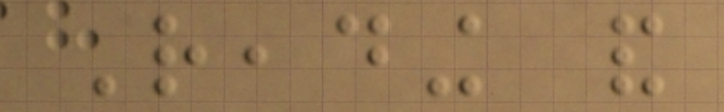Reading and
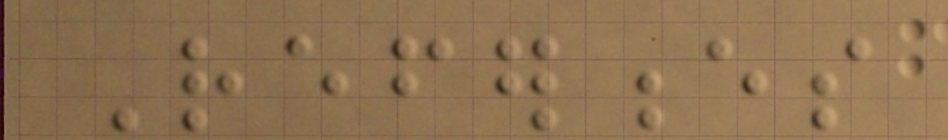References
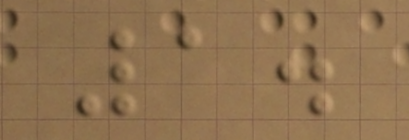1.
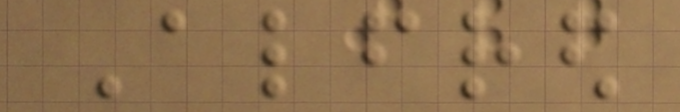Alfred
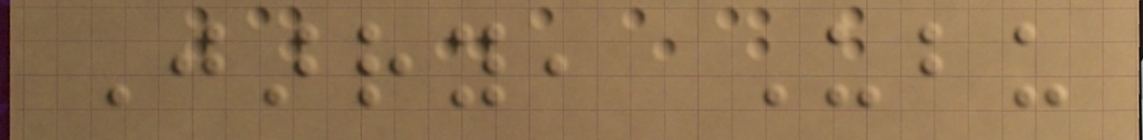Jarry, Ubu
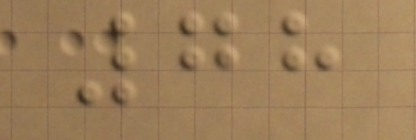78
